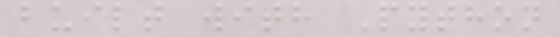built with Python
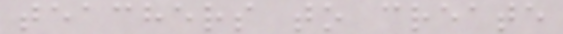teachers to create
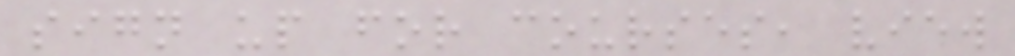sign up for courses, view
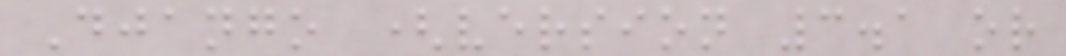Django (version 3.1 or
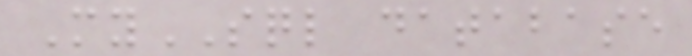MySQL database
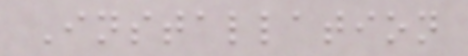Installation
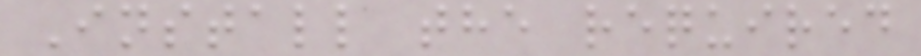Install the required
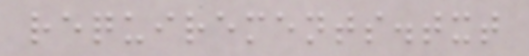requirements.txt
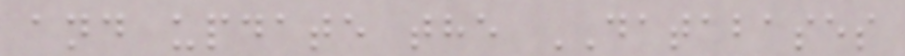and update the DATABASES
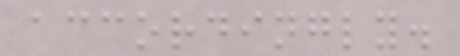accordingly.
